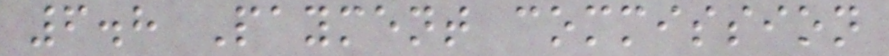6.8 Payment commission
